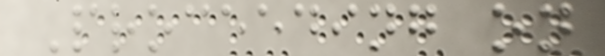Proceeding on
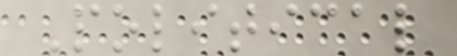Political
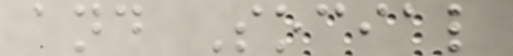and Social
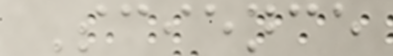Science
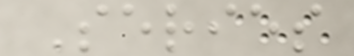Series
